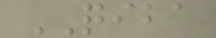QIBA
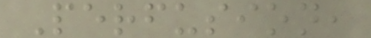Perfusion,
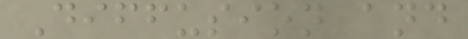Diffusion and
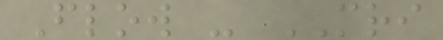Flow - MRI
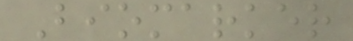Biomarker
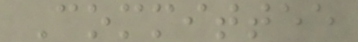Committee
